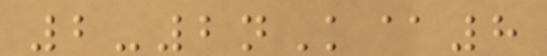2-2nK@8
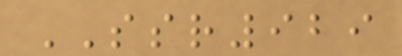SSR929
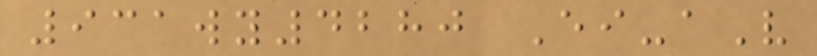931wy4280 Ei-aV
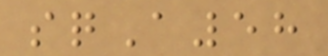sqA58
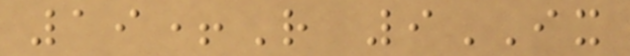19+R 9IX
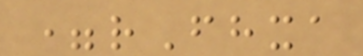=rFhxa
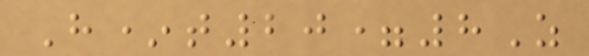H*t20=8Z
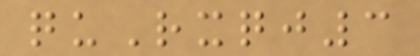quRxqj3
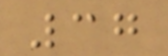37
